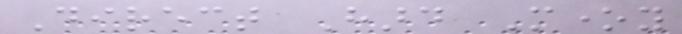Direct Hard Money
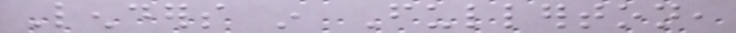Lenders in Fullerton,
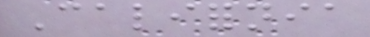California
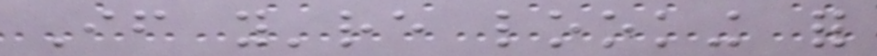If you're looking for
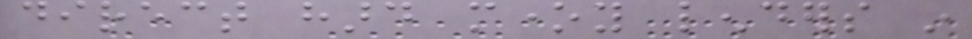direct hard money lenders in
